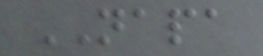NAPA
